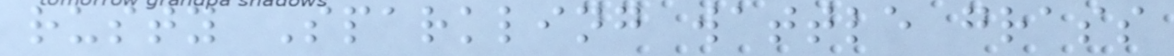rusty Sparkling wattle grass
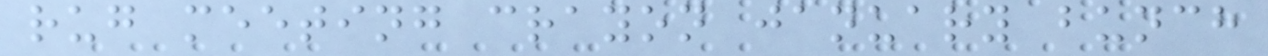rug meeting crayon january bunch
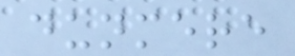dunmere
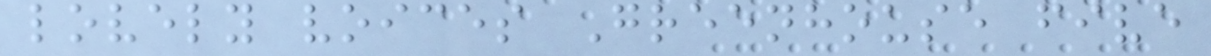lovely voices Greenhouse five
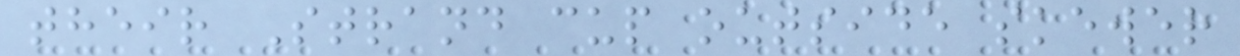their Strand cup outside skewer
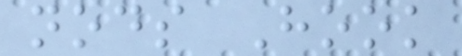nods Hook
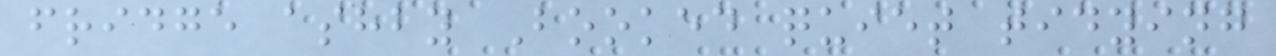fridge ashby Booked quiet tidying
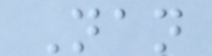Nan
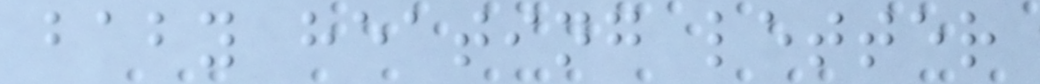baby heating letter
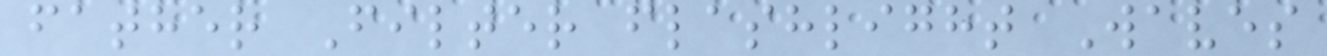father Filter flashlight Waves
